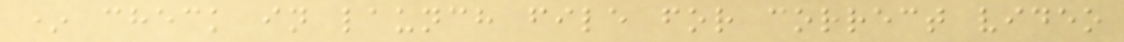* check in launch file for correct video
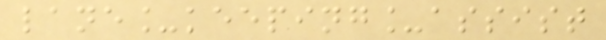lane_keeping_assist
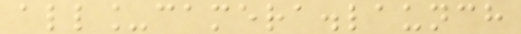all_camera.launch
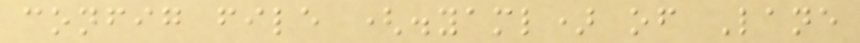config file (.yaml) of Lane
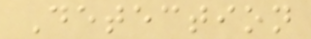Detection
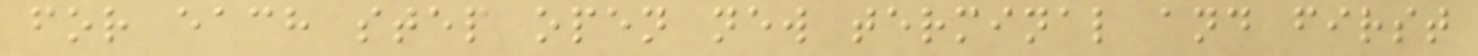for each step open new terminal and first
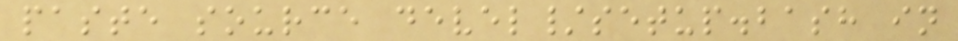paste source devel/setup.bash in
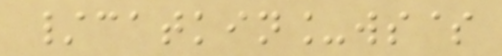/catkin_ws$
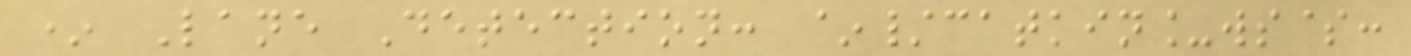* Lane Detection: ~/catkin_ws$:
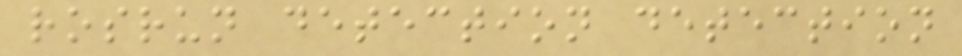rosrun detection detection
